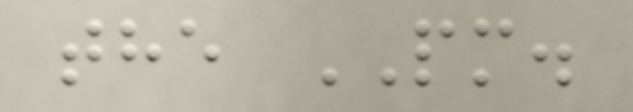the PM.
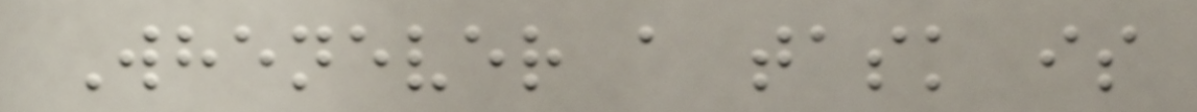Whenever a task is
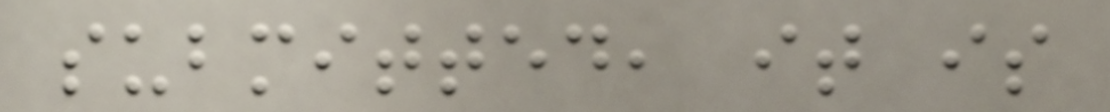submitted, it is
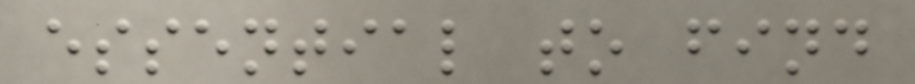essential to find
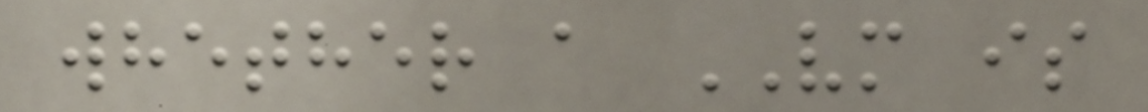whether a VM is
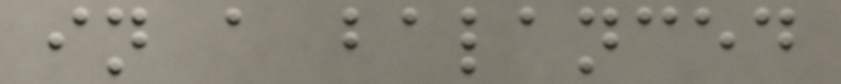in a balanced
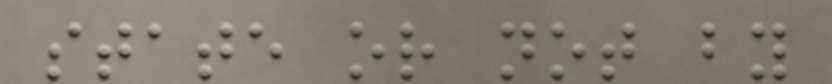state or not by
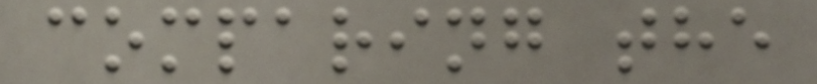comparing the
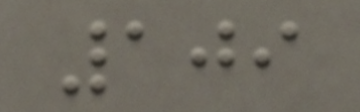109
